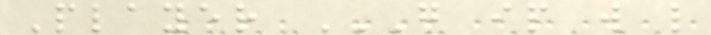Player G IP W L
